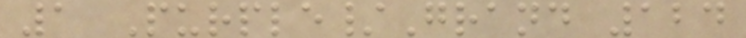1 Purple/Grand 124
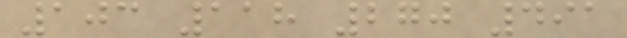103 118 270 491
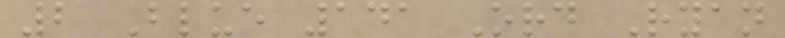2 Blue 141 Ord Ryan
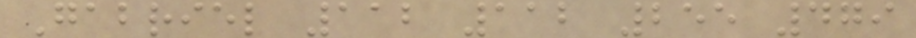Gabriel 112 112 255 479
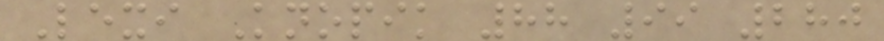Lexi Knopik 88 99 280
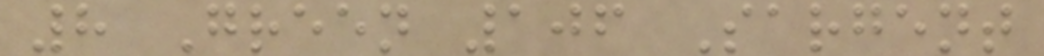8 Green 106 Sargent
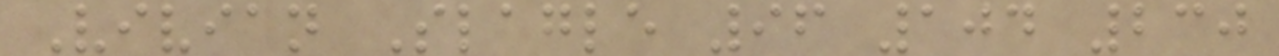Vivian Slagle 96 104 230
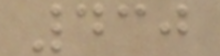430
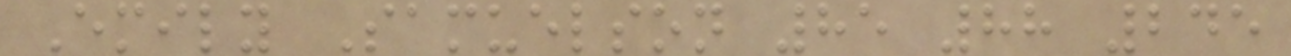Emily Samuelson 85 88 245
